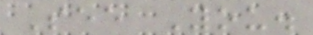See You.
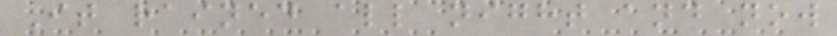It rained all night and now
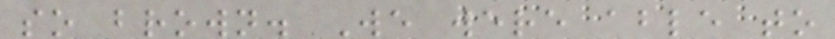so brown. We were able to
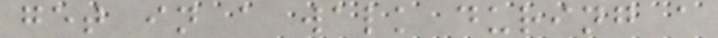get in a walk during a
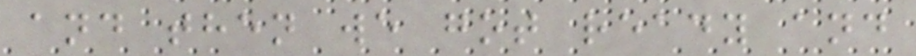and then we got ready and
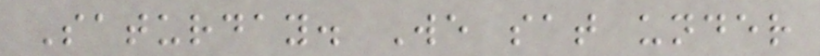Saturday. We sat under
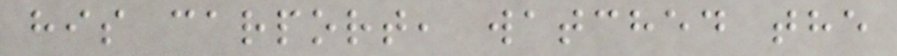his carport, watched the
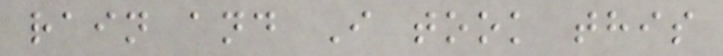rain and I took this
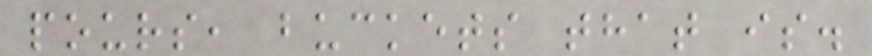pours, buckets that is.
